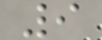9
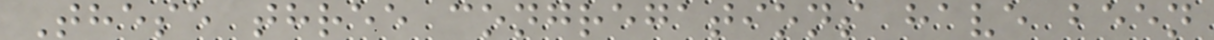These three congregations have been
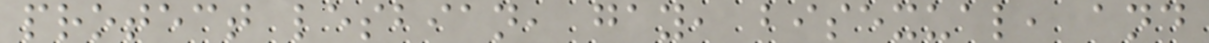protect lesbian, gay, bisexual, and
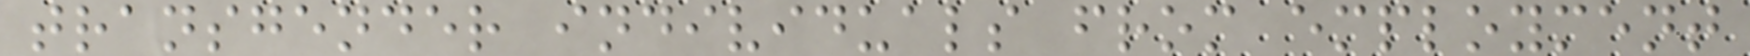transgender individuals from employment
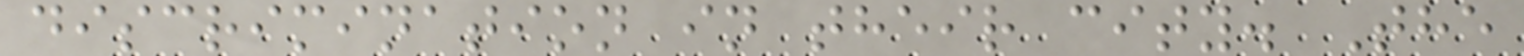discrimination in their city. The
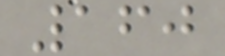160
